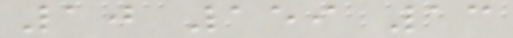10 159 13
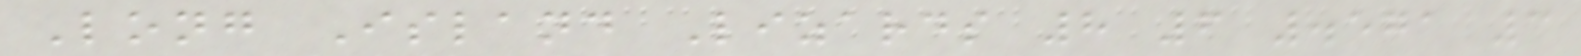Long Island Lizards 8 6 .571 3
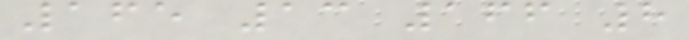165 13 166 8
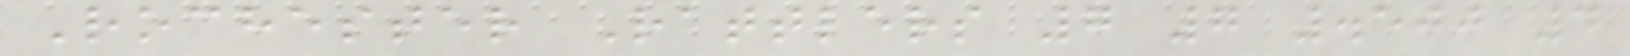Rochester Rattlers 7 7 .500 4
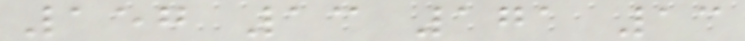157 13 171 13
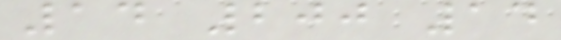14 200 14
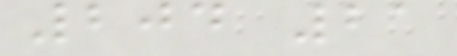204 21
